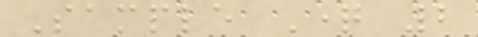Sample Question 2
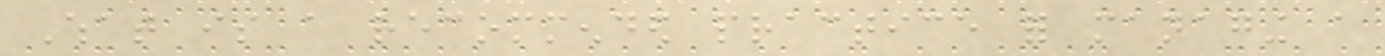What is a recommended practice for managing a
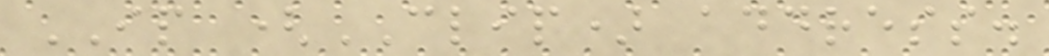IP (CLIP) address.
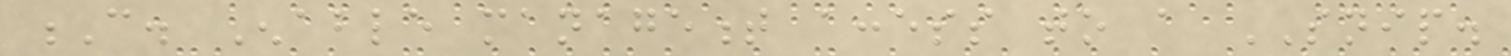C. Enable management access to a SNIP.
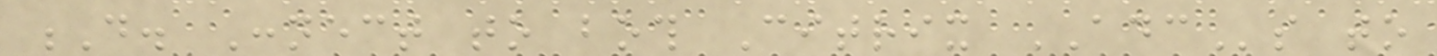D. Connect to both Citrix ADCs to
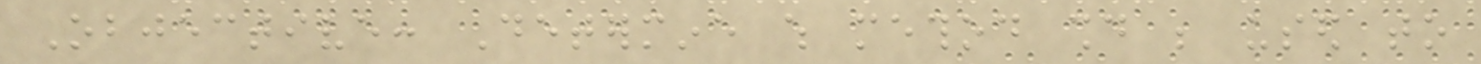Objective: Determine which method should be used to
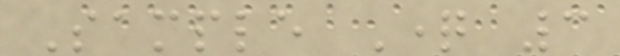Sample Question 3
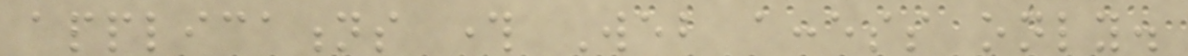applications through Web access only.
